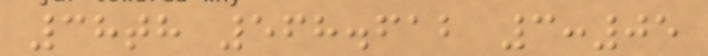38th 568.612 3:05
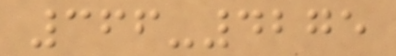366-4275
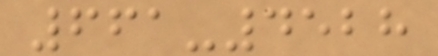661-4528
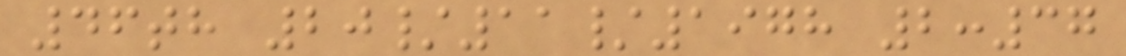46th 20/11/1978 2:37
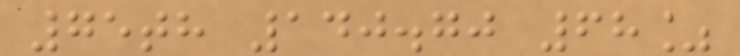75th 140.70 68%
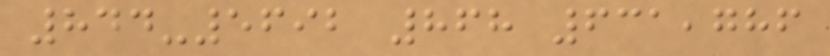844-5692 868 631,786
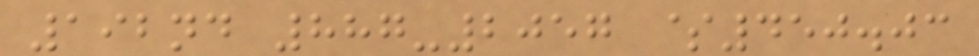192nd 887-2057 $450.03
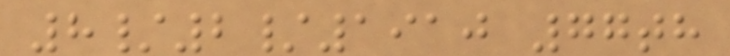8/2/1910 77th
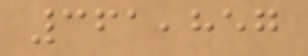361,857
